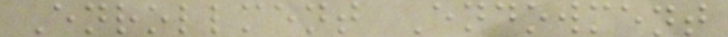Enrollment Endowment
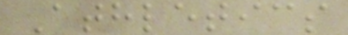Athletics
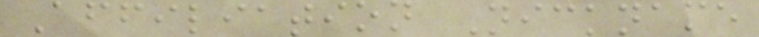Affiliation Nickname
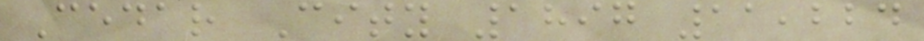Cedar City 1897 11,224
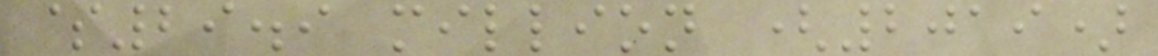$29.9 million (2019)
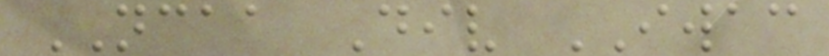NCAA Div IWAC
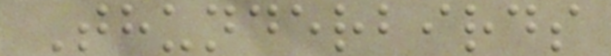Thunderbirds
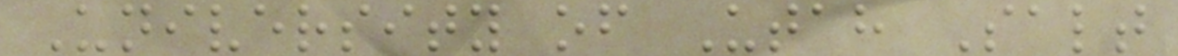University of Utah Salt
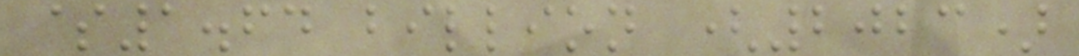$1.64 billion (2023)
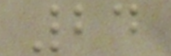24
